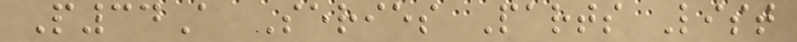P34A Series Parts List
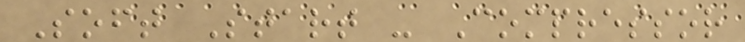Soft Start - Compressor
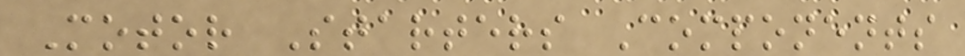Motor Starters Components
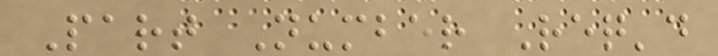Part Number Req'd
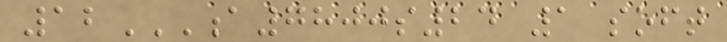12A7800S24 1 SOFT
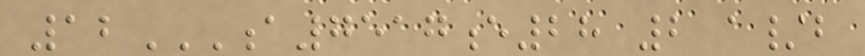12A7517E28 2 A/B
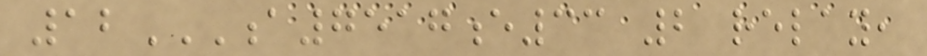12A7517E33 2 RELAY,
